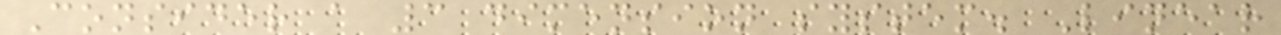Consider a 3 dimension system. Linear
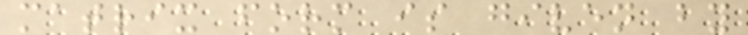matrix form is given by
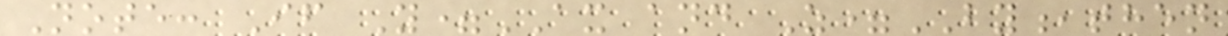Note: If Y=AX and Z=BY,then
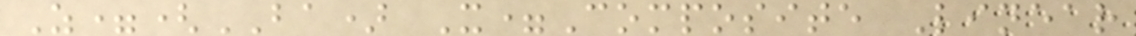Z=(BA) X=Composite Linear
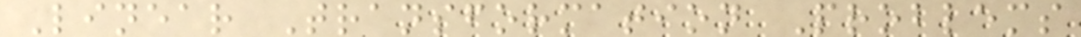Linear Transformation Problems
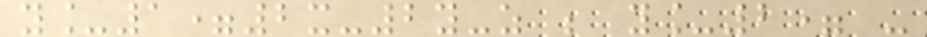y_1=2x-2y-z ; y_2= -
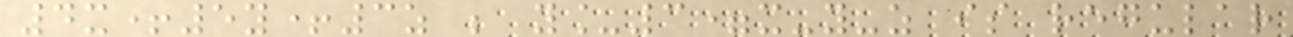4x+5y+3z ; y_3=x-y-z is regular
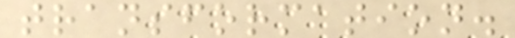transformation.
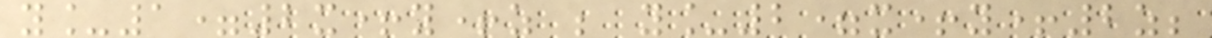y_1=2x+y+z ; y_2=x+y+2z;
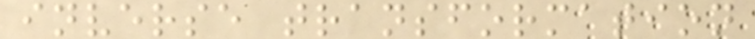inverse transformation
